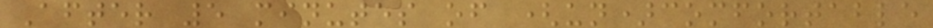After 5 minutes of (un)comfortable
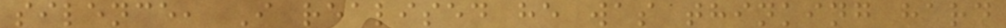silence, I realised he was thinking hard
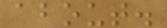about.
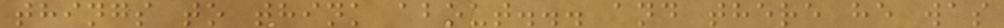things to think about... and there he was
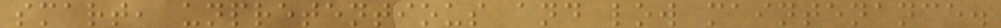smart, unpretentious and low maintenance.
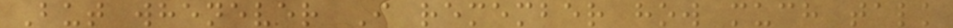But whenever I remember how much talk
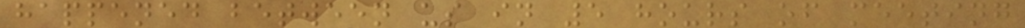happened between us in 5 hours of meeting
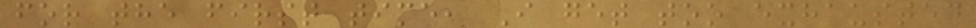for the first time, I get too exhausted
